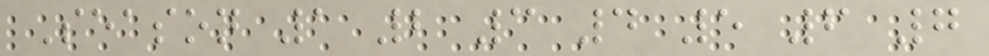Season 1 2 3 4 5 6 7
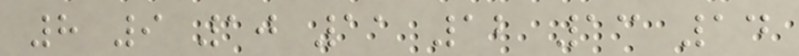8 9 10 11 12 13 14
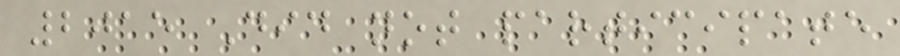2015 Did not participate
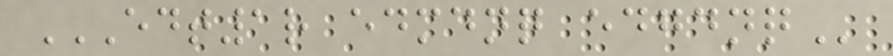EDT1R EDMDNQ EDGDNQ
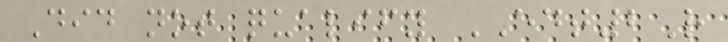Did not qualify EDT2R
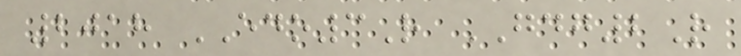2018 EDO3R GDG2R
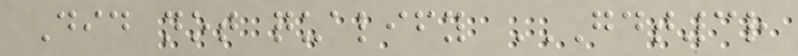Did not qualify GDT3R
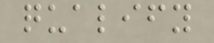qualify
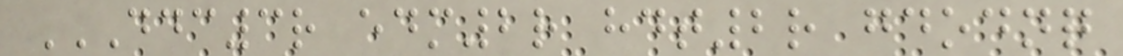DDC3R EDM2R HDT2R GDODNQ
